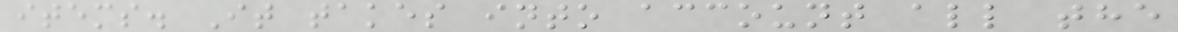items. It takes into account all the
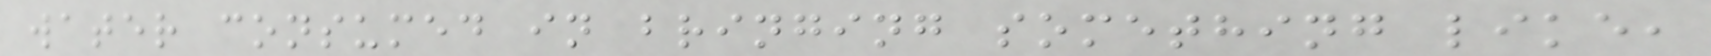water consumed in bringing something like,
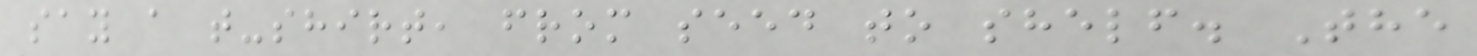say a t-shirt, from seed to shelf. The
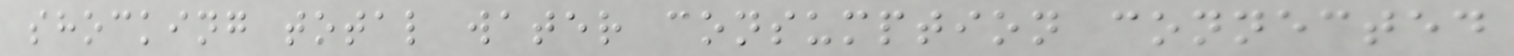shocking total water consumption connected
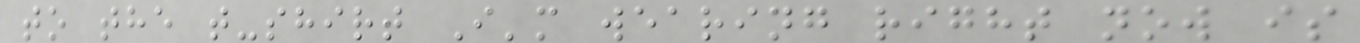to the t-shirt I'm wearing right now is
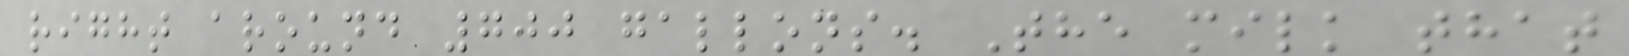right around 700 gallons. The milk that
